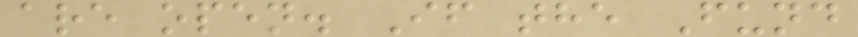are open. If the Fund
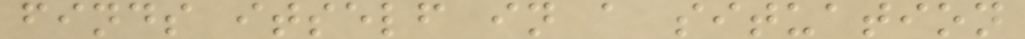finds itself in a situation
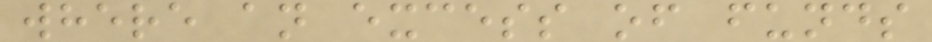where an excess of funds
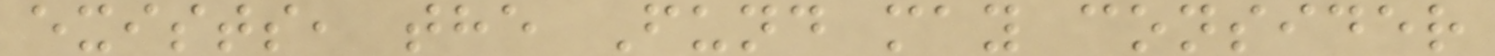exists, the Fund may consider
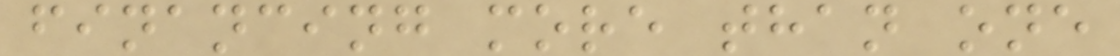financing more than one
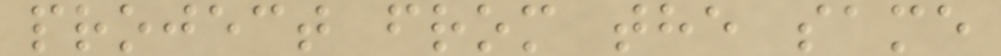project from the same
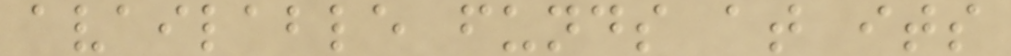available funds at its
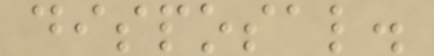disposal.
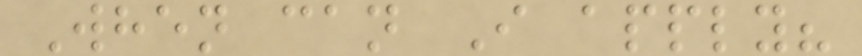When can I apply?
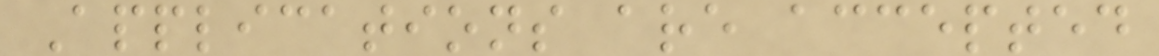Applications are accepted
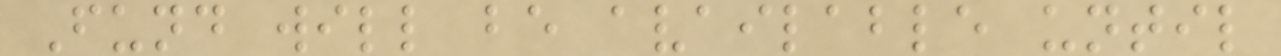Fund will be available until
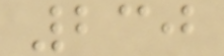230
